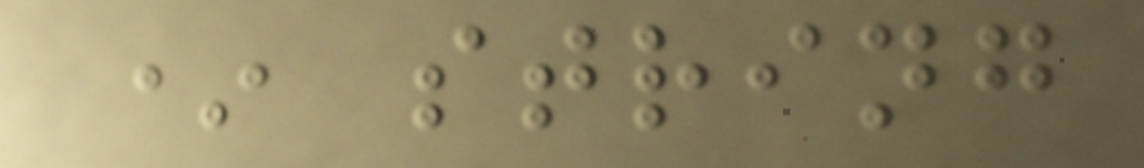* string
